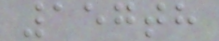157th
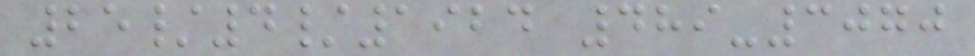25/4/1924 489-3070
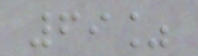69%
